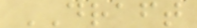DRAFT
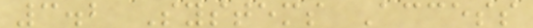3.2 Systems Access
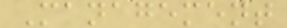Management
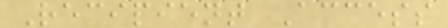Recipient Access
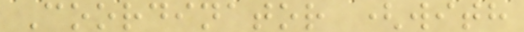Coordinator (with
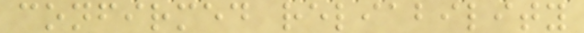confirmed reliability
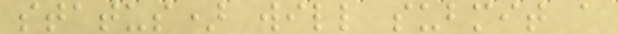status) will submit a
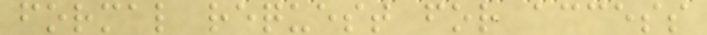formal request for access
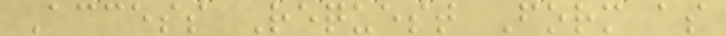Access Request Form as
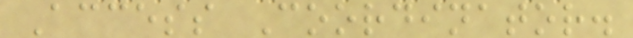Access Coordinator.
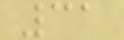31
